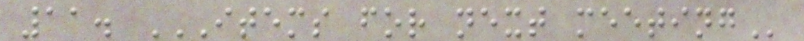11. ITEMS FOR NEXT MEETING
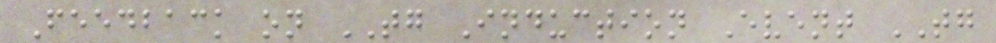Feedback on TG Induction Event TG
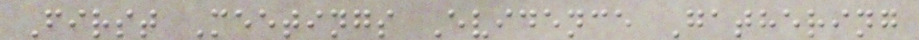First Meetings Evidence Gathering
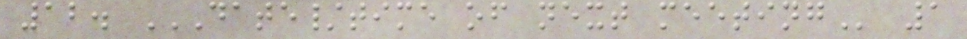12. DATE/TIME OF NEXT MEETING 1
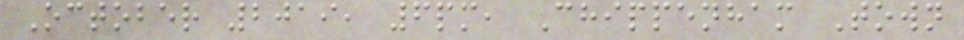October 2019, 6pm, Chippenham Town
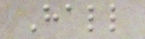Hall
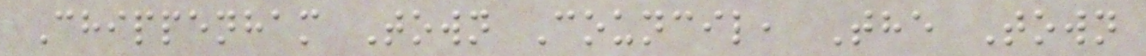Chippenham Town Council, The Town
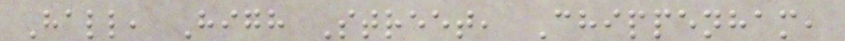Hall, High Street, Chippenham,
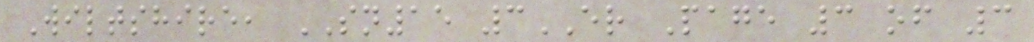Wiltshire, SN15 3ER Page 3 of 3
